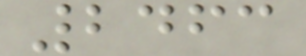2463
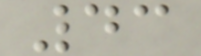43
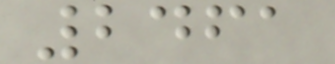2461
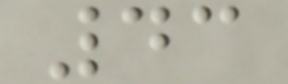43
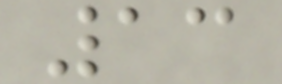13
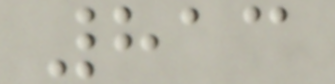813
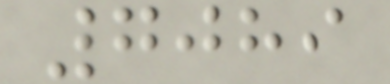7089
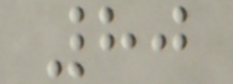80
